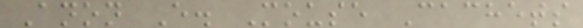Anon E. Mouse Cachets
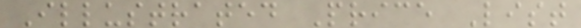Illustrated Price List
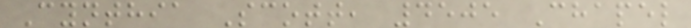Cynthia Scott, 4505 Chapel
